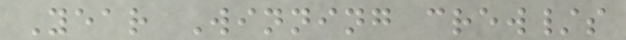Year Winning crew/s
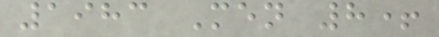1983 Men 8+
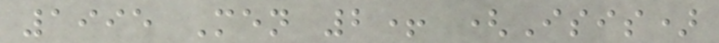1995 Men 2+ (Isis)
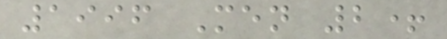1996 Men 2+
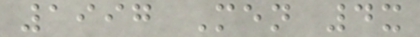1997 Men 4x
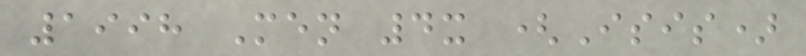1998 Men 4x (Isis)
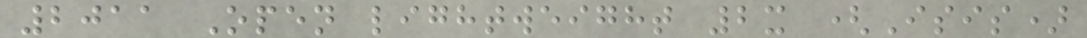2011 Open lightweight 2x (Isis)
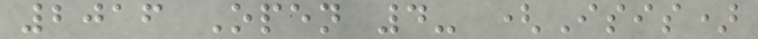2016 Open 4- (Isis)
